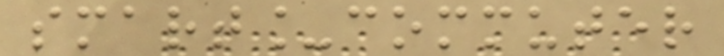smart_commuter
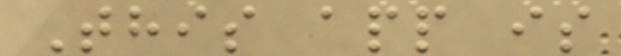This app is
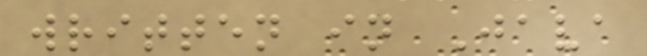written in Java
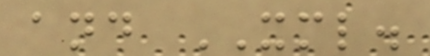and XML.
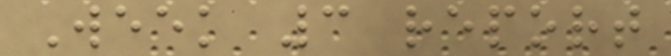Week 3 report
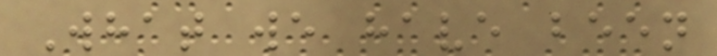What we have been
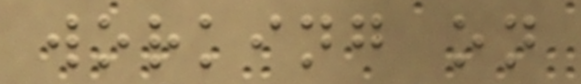working on
